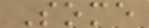Some
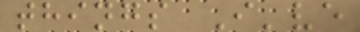things I've
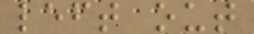left out
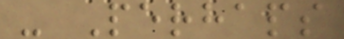- Perhaps
